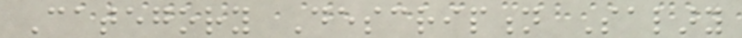Category Description Salary
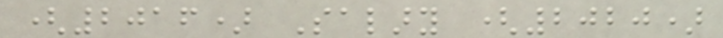(2016) Salary (2020)
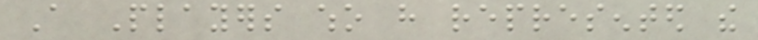A Players who have represented the
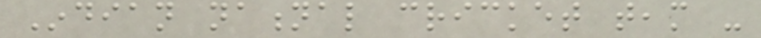Indian national cricket team -
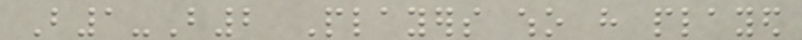B1-B2 Players who have played
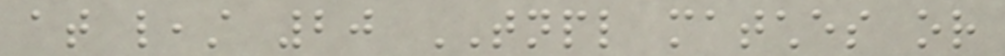at least 20 TNPL matches or
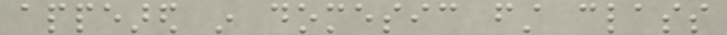appeared in domesic first class
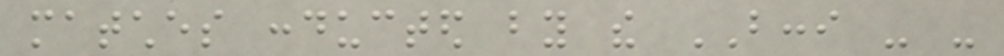matches conducted by the BCCI - -
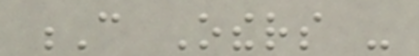C Others -
